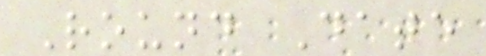Round Date
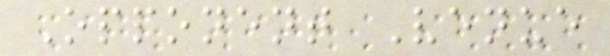Opponent Venue
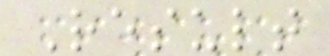Result
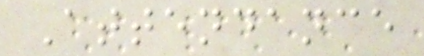Attendance
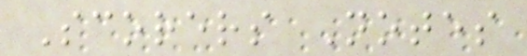Scorers Notes
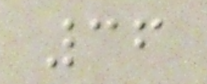36
